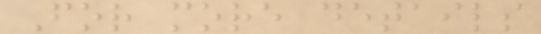For more details
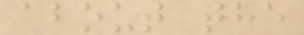about the
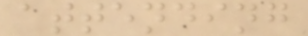attending
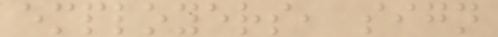employers, sign
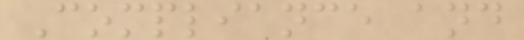Compliance and
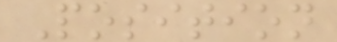Position
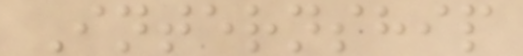Internship
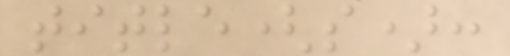title(s):
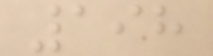198
